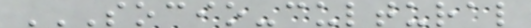SOCIO-CULTURAL
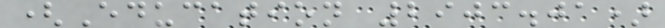(Education 2903.01)
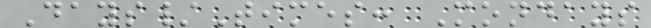Days/Times: Mondays
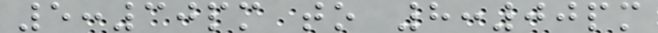5:30pm to 8:00pm
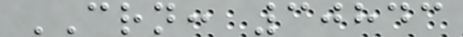CRN: 30843
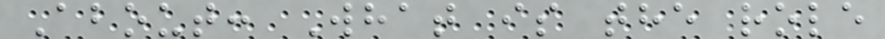About: What is the role
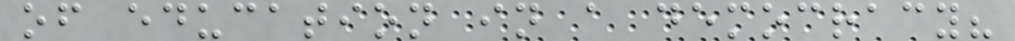of education in a democracy?
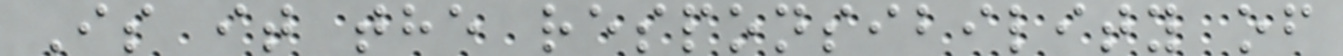Is it the responsibility of
